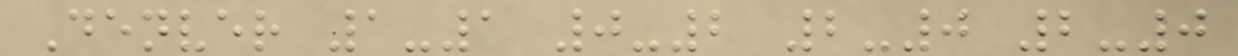Denver 1-1 0-2 2-0 2-0
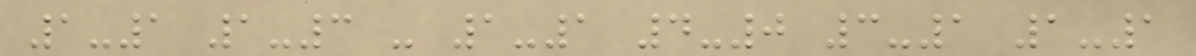1-1 1-3 - 1-1 4-0 3-1 1-1
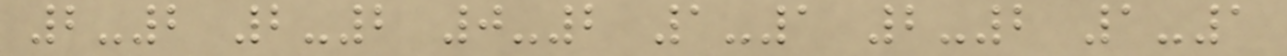2-2 2-2 0-2 1-1 2-2 1-1
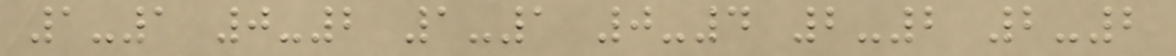1-1 0-2 1-1 0-4 2-2 2-2
